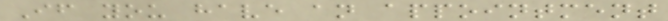If you have an appointment
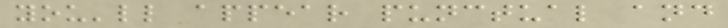you'll appear punctual and
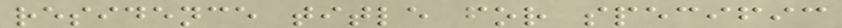residence title for specific
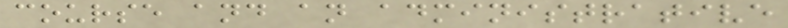course and an administrative
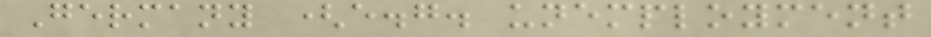Germany (e.g. unemployment
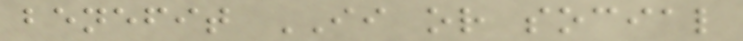benefit II or social
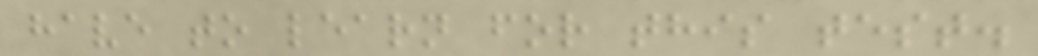have to learn for this test.
